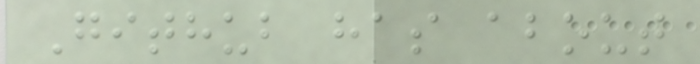Github has about
